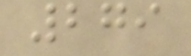279
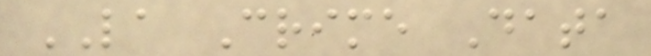LA Crime Data
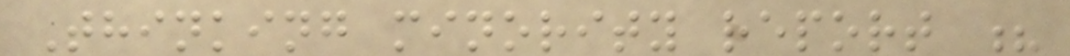Thinking minority report ?
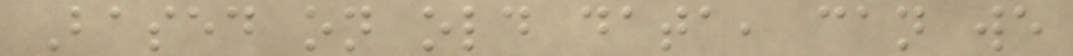Based on old data, can we
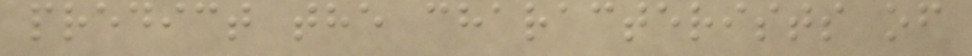predict the characterists of
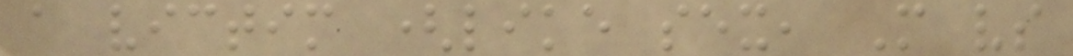a victim (like sex, M vs
